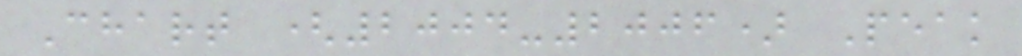Chart (2004-2006) Peak
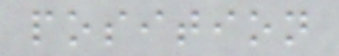position
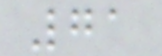71
